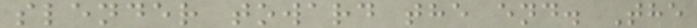slender toward the end. The
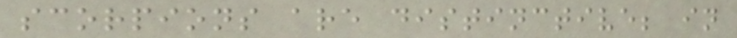scorpions are distinctive; in
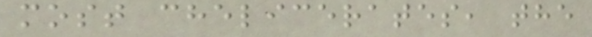most chelicerates, the
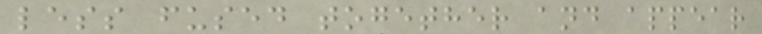less fused together and appear
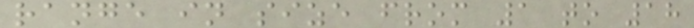range in size from 1 to 18
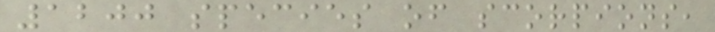1200 species of scorpions,
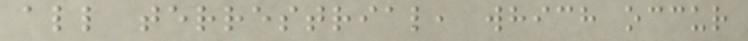all terrestrial, which occur
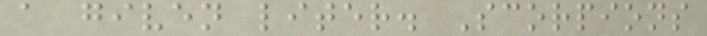a given liter. Scorpions
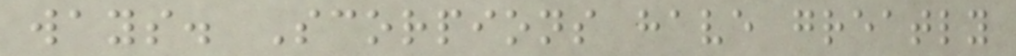ways. Scorpions have greatly
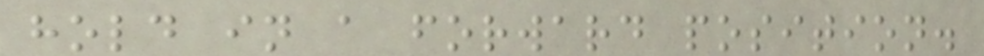hold in a forward position.
